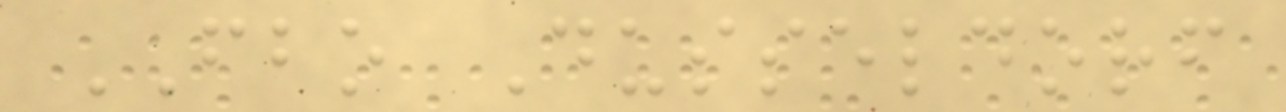FBO Dusseldorf
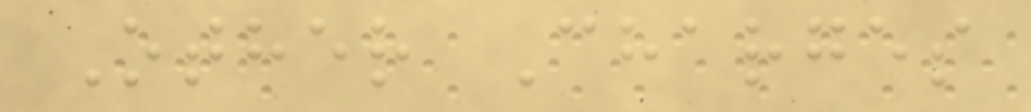Other Charges
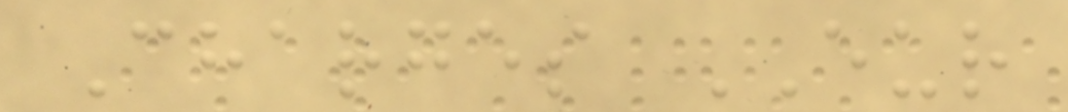Charges EUR
